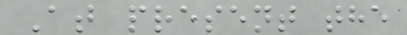At present the
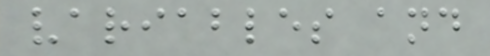variables and
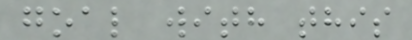goal with this
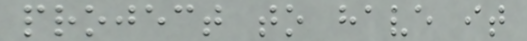project to have it
